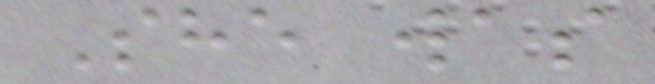She was
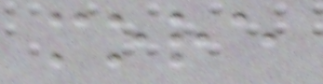more
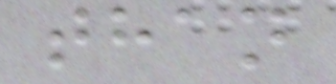than
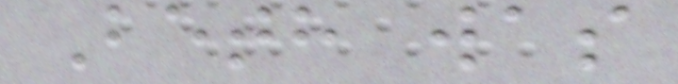Beth was
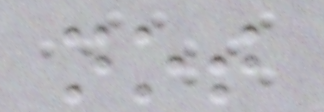not
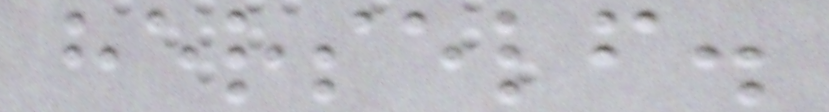herself.
